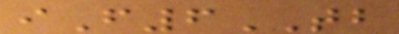iF6TB
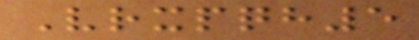Vrxpqh5
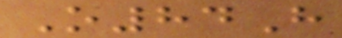O84H
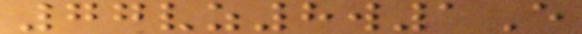77vz8w1E
